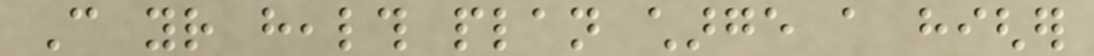Can your health plan charge a higher
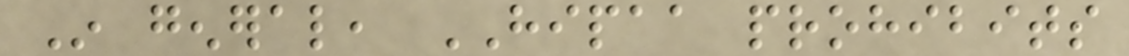In general, HIPAA prohibits
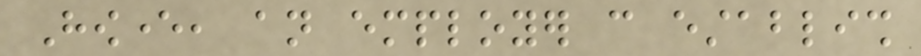However, an employer can establish
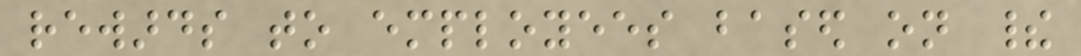rewards to employees based on their
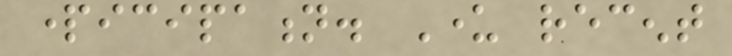participation. Under recent
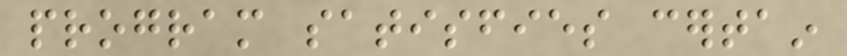program satisfies certain
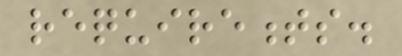requirements.
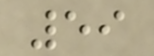59
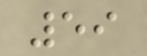59
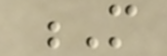M
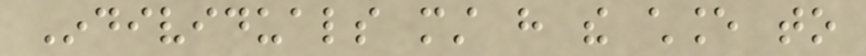Individuals must have the chance to
